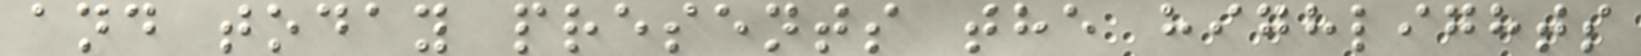and today presents the highlights
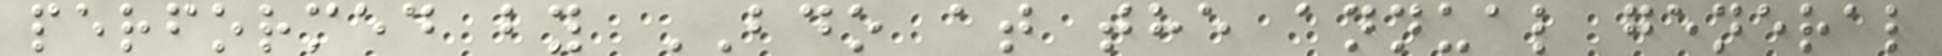performed by BDO at the annual general
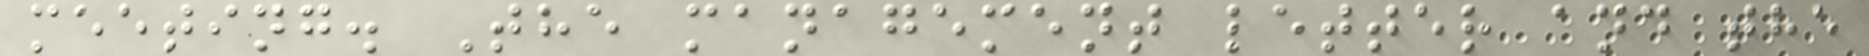meeting. The management letter and the
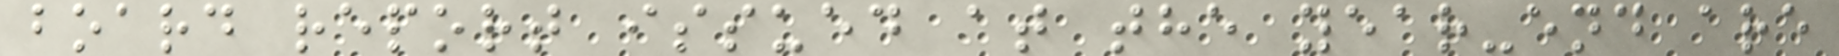board report issued at the year-end are
